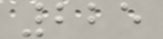225
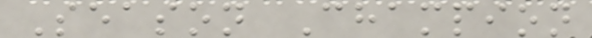Season Champion
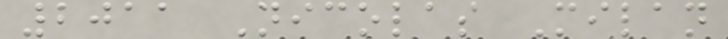2011 Nicolas Milan
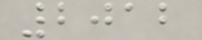2012
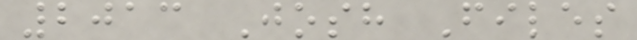2013 Josh Files
